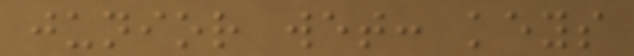junior wet: keys
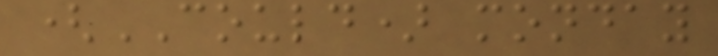(COULD) monday
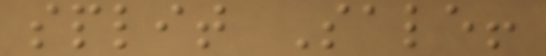split Sale!
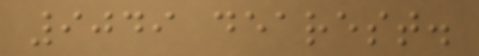9049 dearest.
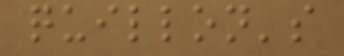quillon's
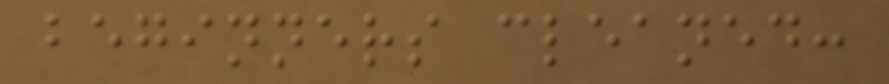beginners cleaned:
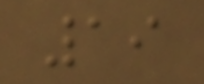19
